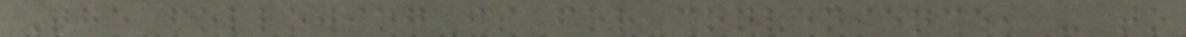The following is for convenience, - to
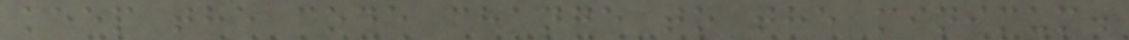keep the code change to the minimum.
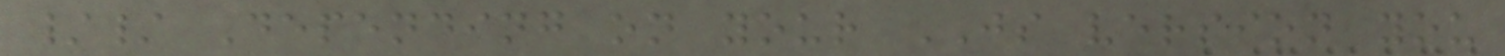// Depending on your JS version you
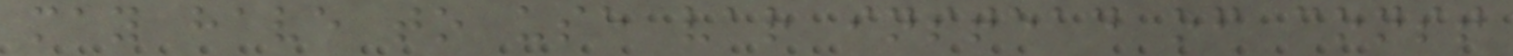may have to use var instead of const
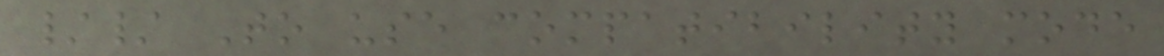// To use compatibility mode
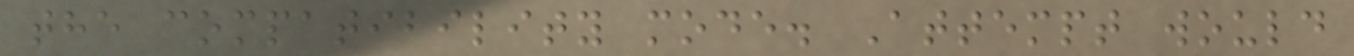the compatibility mode. Attempt would
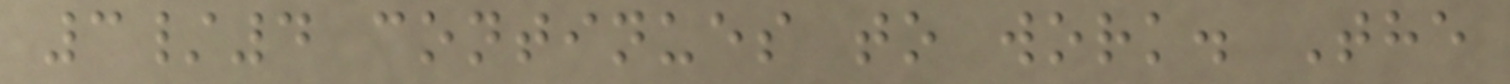3/4 continues to work. The
